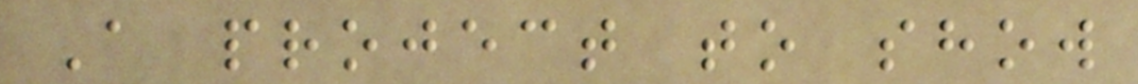A project to show
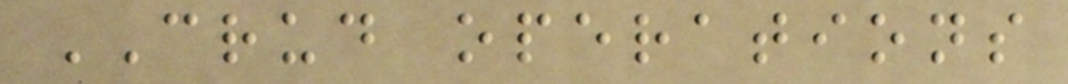CRUD operations
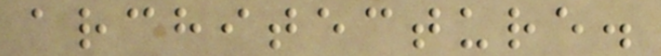architecture.
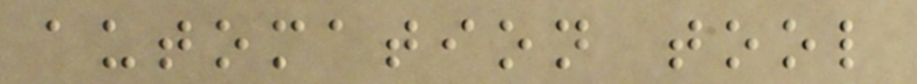automation tool
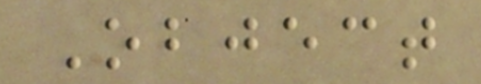Object
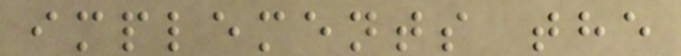implements the
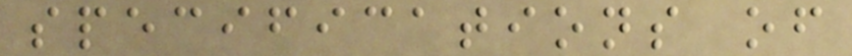specifications of
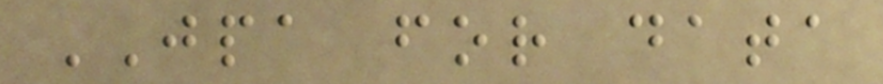JPA for data
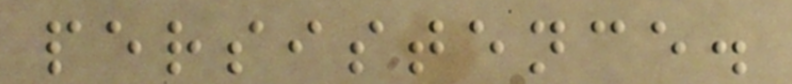persistence.
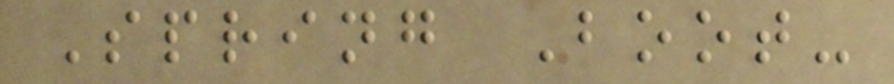Spring Boot-
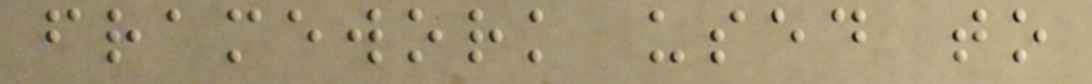framework used to
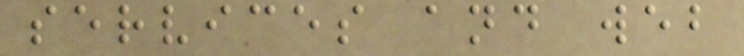services and web
